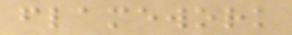flamework
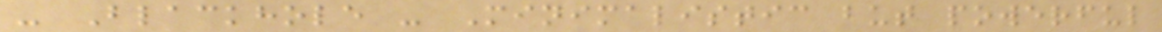- Blackhole - Minimalistic but powerful
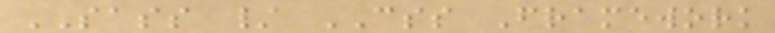SASS / CSS Framework
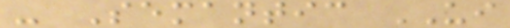- Semantic UI
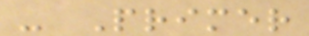- Primer
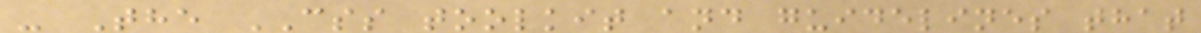- The CSS toolkit and guidelines that
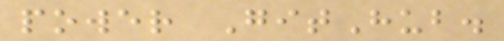power GitHub.
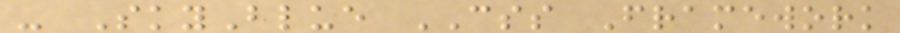- SkyBlue CSS Framework
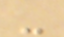-
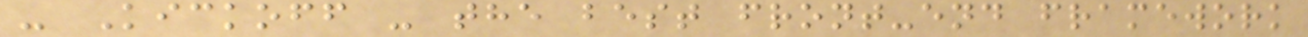- Kickoff - the best front-end framework
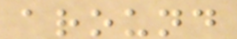around
